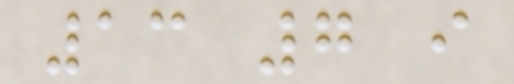13 7 i
